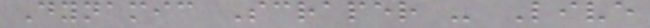Dynamic Scraper - Live
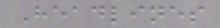Headlines
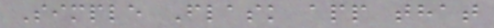Simple Flask app that
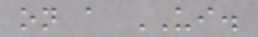on a UI.
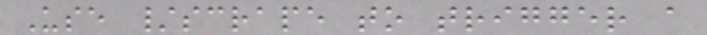Use /scrape to trigger a
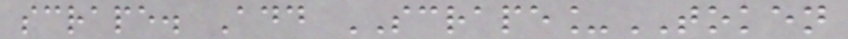scrape. Add SCRAPE_TOKEN
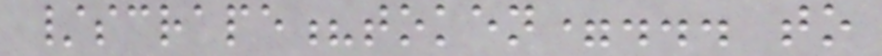/scrape?token=... to
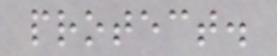protect.
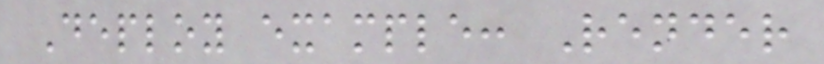Deploy example: Render
